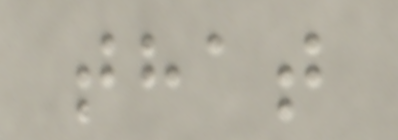that
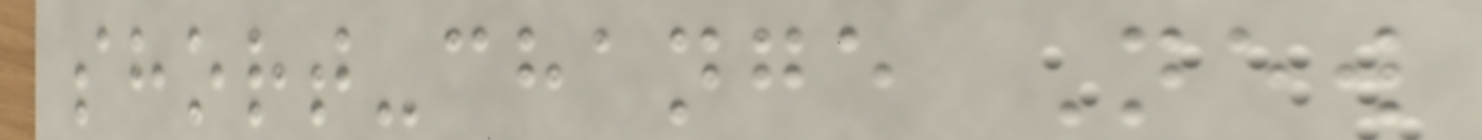short-change New
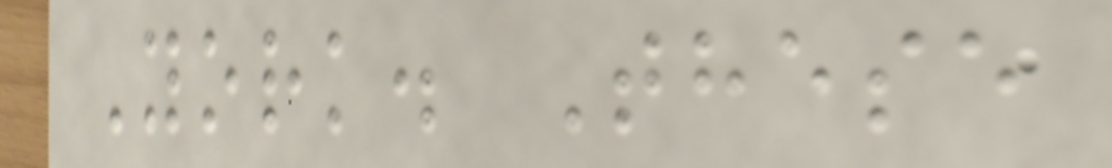York. These
